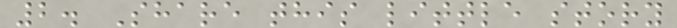2. Share this little story
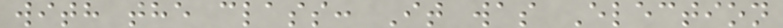with the class: It was Election
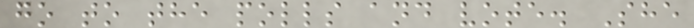go to the polls and vote. She
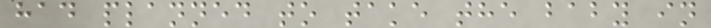had planned to take the baby in
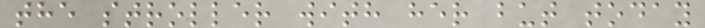the stroller with her but today
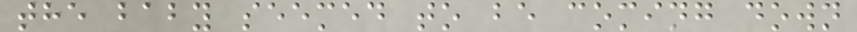the baby seemed to be coming down
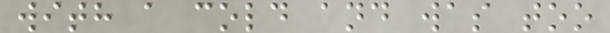with a cold and was too
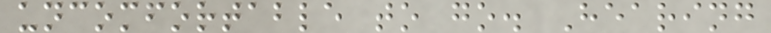uncomfortable to go. Hearing
